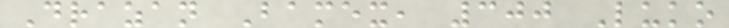Drazan Bamex, 300 Luko
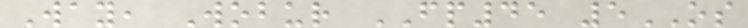Way, Wobur FP45 5OS
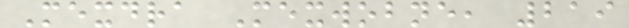Mexdra Mexwobne, 219
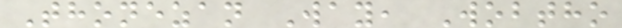Thonezan Way, Wobtho
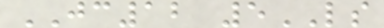JC12 5LS
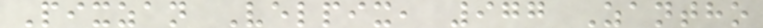Pixzan Velpix, 977 Zantho
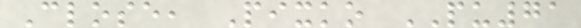Close, Pixko PU71
